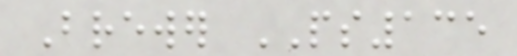Brewer PS135
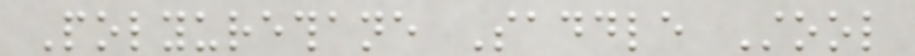Polyurethane Saddle Stool
